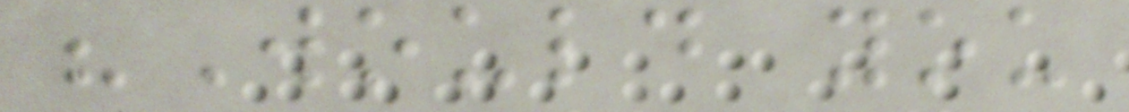"Would you
